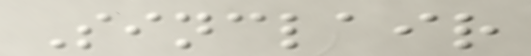Sinclair
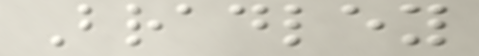Bradley
